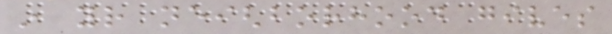in your neighborhood gives
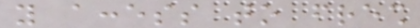you access to fresh
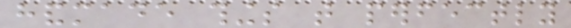handmade things that perfectly
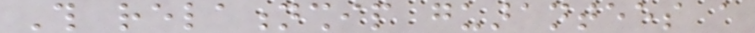This relationship guarantees a
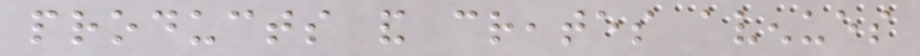products and creates avenues
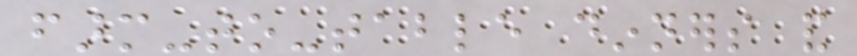farm-to-table dinners and
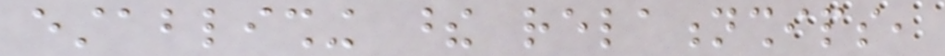establishing these relationships,
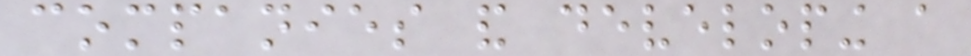companies and developing a
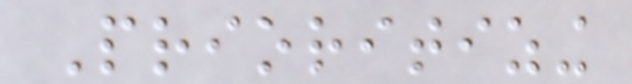Prioritizing
